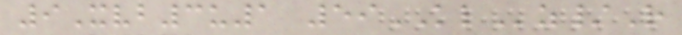9Xvb3u1 59KLz/R
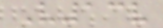V13v
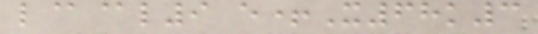l@@l9 e+X68k3
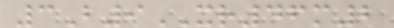3B9XR46m2
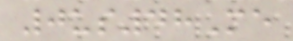0us48Me
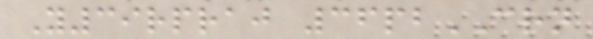Y39rpraj 36pbCRN
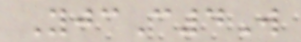YjcC4W
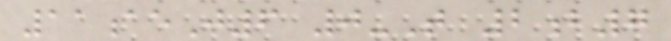11aeJ6 0-T 2b7
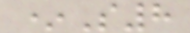*S8
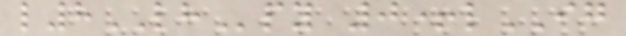l8LHpy 0+lIG
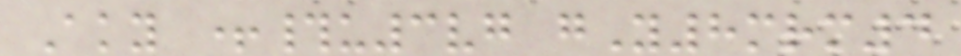Aky +#u3vg gY8mrm4
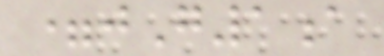=jG1a
